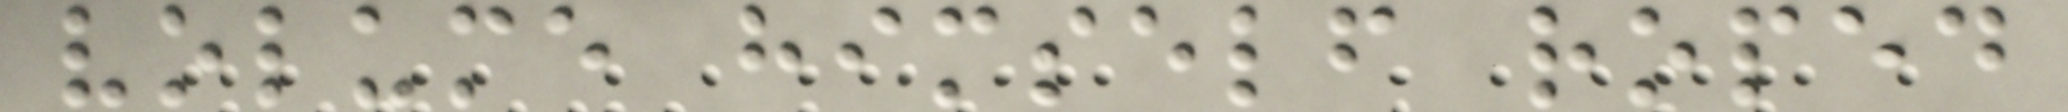volume himself roped
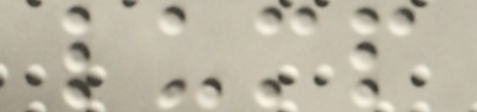lump
